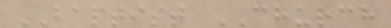BAPTIST CHURCH
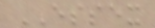ESSEX
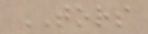TORS
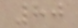80
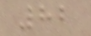82
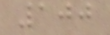100
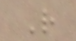R
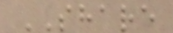SHARE
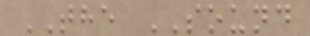THE SOUND
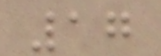17
